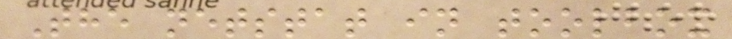The netstat in toolbox
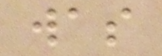was
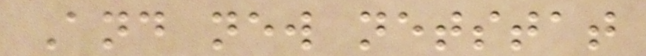And new netstat
